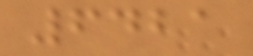6421
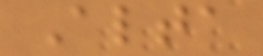Alta
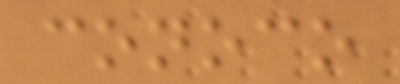conoco
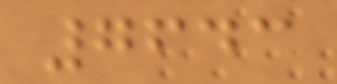7643
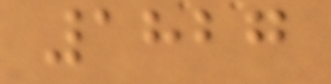1827
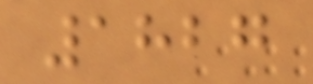1827
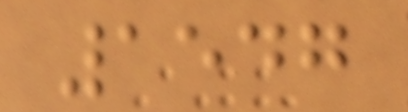1547
